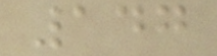147
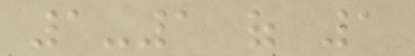1-1 of 1
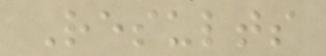Results
